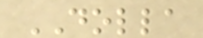DOLLA
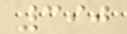390
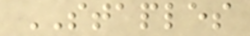STAPLES
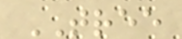TREE
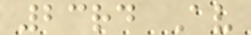23rd Av
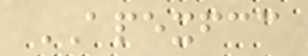APEXFCC
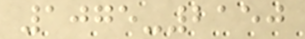1075-2150
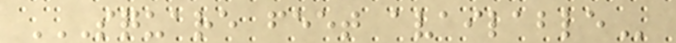SQUARE FEET AVAILABLE
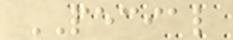PECIAL
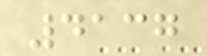4137
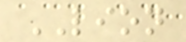LION
